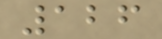126
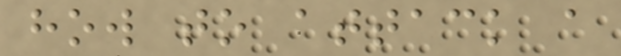how to attack a
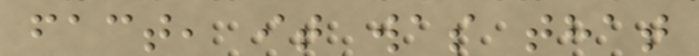fact, it was that
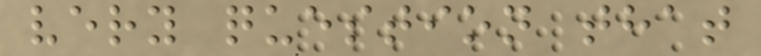very question that
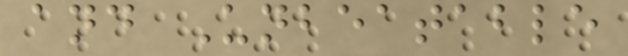and Unbeatable
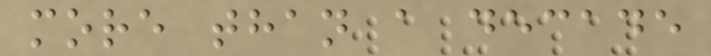more than a decade
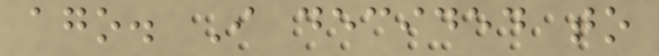ago. I decided to
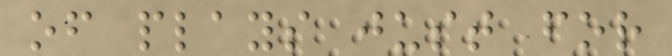of plays just for
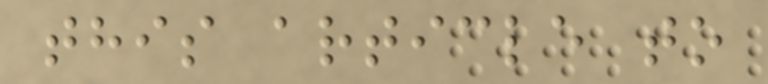this article to
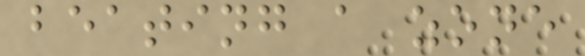beating a zone
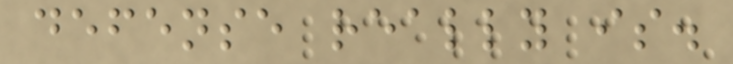defense really is.
